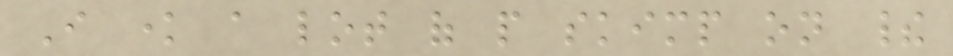I know a lot of people skimp on their
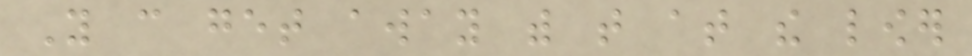You can get away with that at the lower
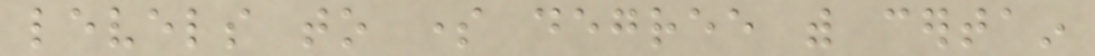levels to some degree with certain
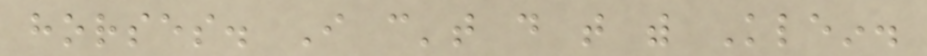horses. I can't do that with Klein.
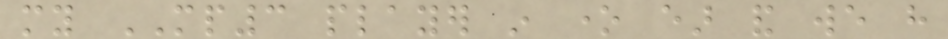my MP3 player in one ear and we have
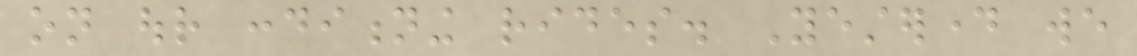on our conditioning rides. Yesterday we
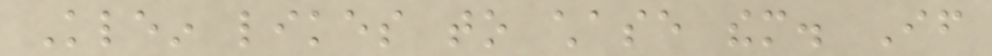Klein likes to chase them. If
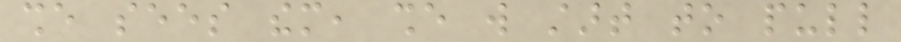she sees them, she will start to pull
